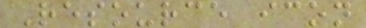Resource icon
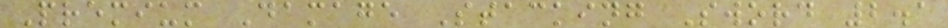Premium Damage Stacking Sword 2.1
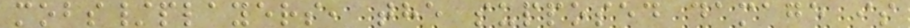mobs/players, the supposed damage is
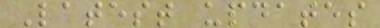Latest updates
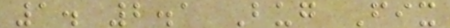1. 2.1 Bug Fix
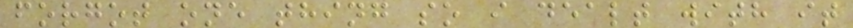forgot one thing so i dealt with it
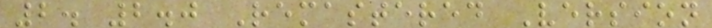2. 2.0 Remastered Version
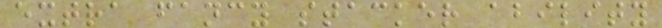extra fancy stacker ability
